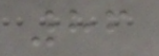86
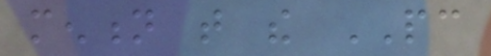mention that the PC
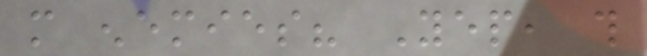more enemies? Yep, this
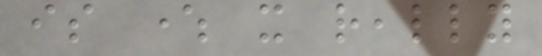is where it really
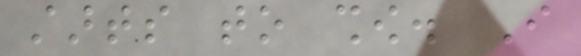starts to show. I
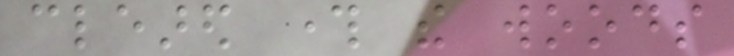cleared through the woods
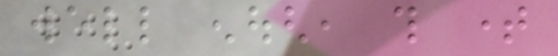well enough, this time
